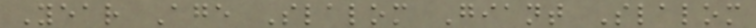Year Age Slalom Giant Slalom
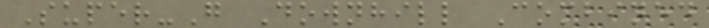Super-G Downhill Combined
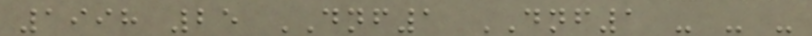1998 25 DNF1 DNF1 - - -
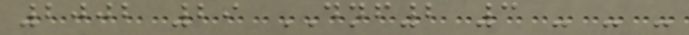2002 29 DNF2 3 - - -
